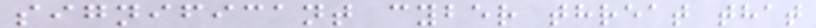significant cyber threat that
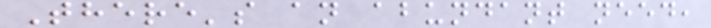There's an abundant need,
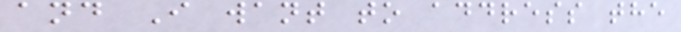and I want to address the
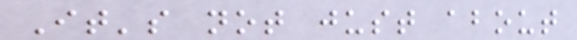It's not just about
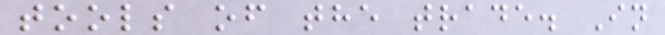tools of the trade. In
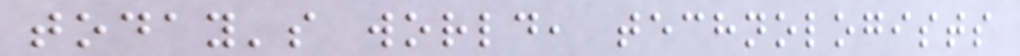today's world, technologists
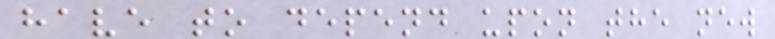have to depend upon the new
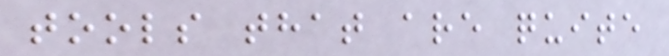tools that are quite
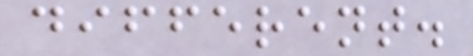different.
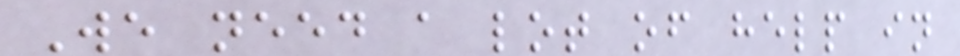We need a lot of help in
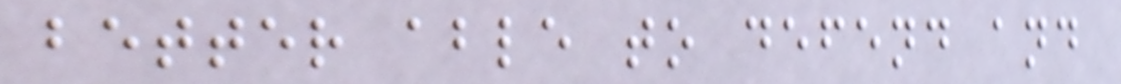better able to defend and
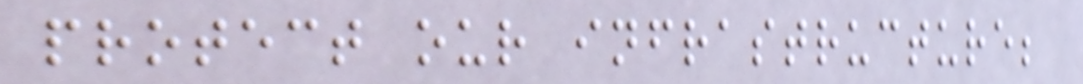protect our infrastructure;
